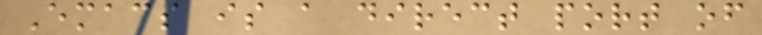Emacs is a direct port of
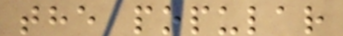the popular
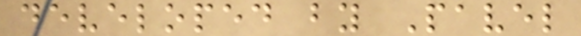developed by Pavel
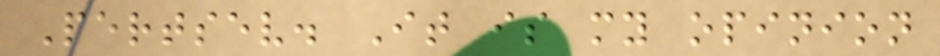Pertsev. It is my opinion
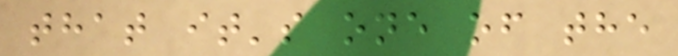that it's one of the
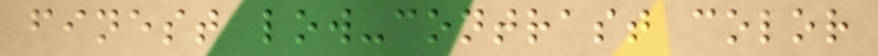finest low-contrast color
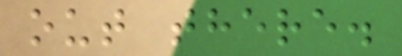out there.
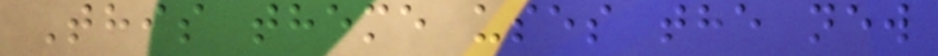This theme uses the new
